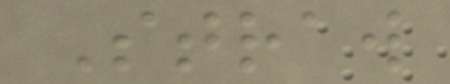Straw
